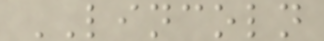LINCOLN
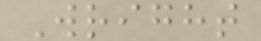Wright
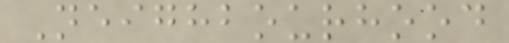Neighbourhood
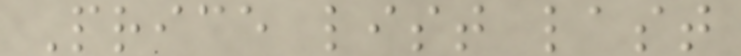Price list last
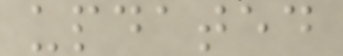updated
